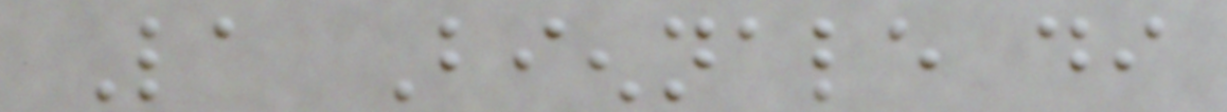La Biennale di
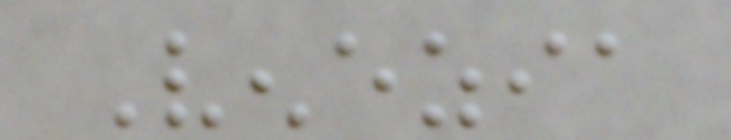Venezia
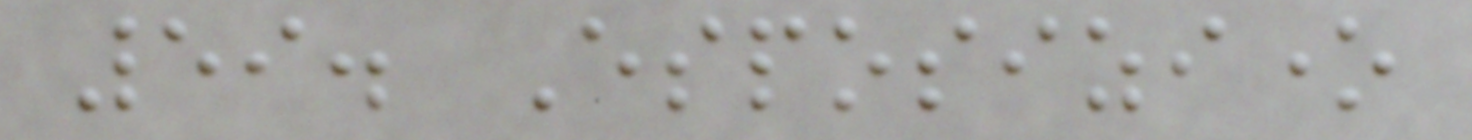59. Esposizione
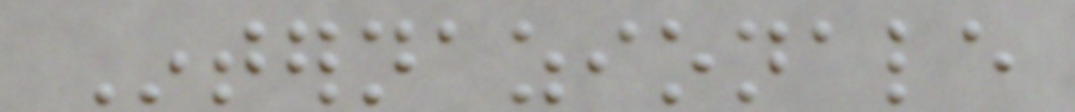Internazionale
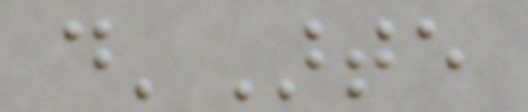d'Arte
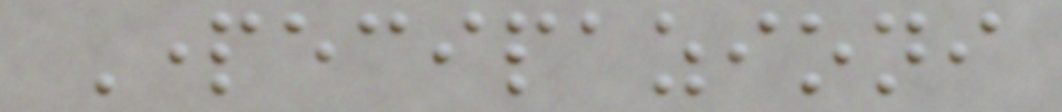Partecipazioni
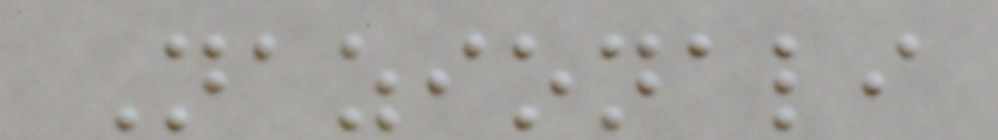Nazionali
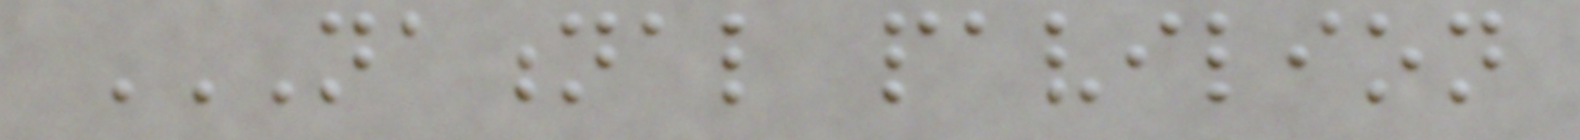NATIONAL PAVILION
